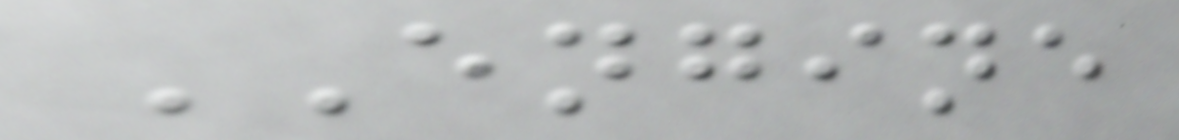ENGINE
